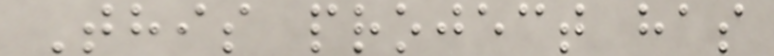This project has
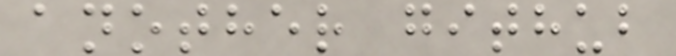another github
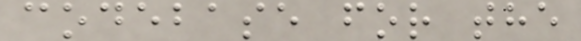codebase for the
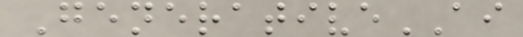GenerativeAI
